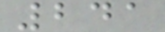241
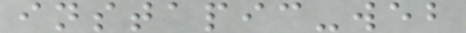instapic-web
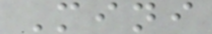Mini
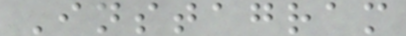Instagram
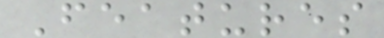Features
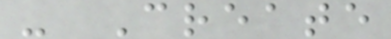- Create
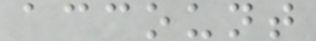account
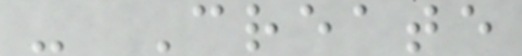- Create
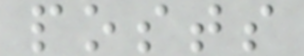posts
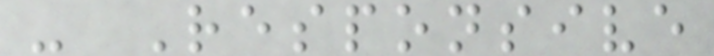- Responsive
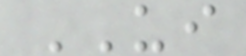UI
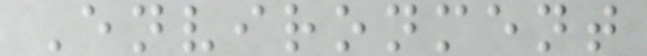Environment
